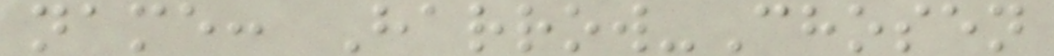name: Harrow-Chosen
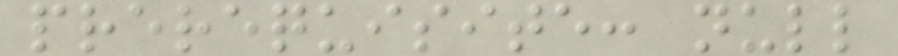prerequisite: null
